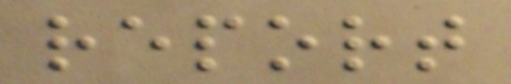report
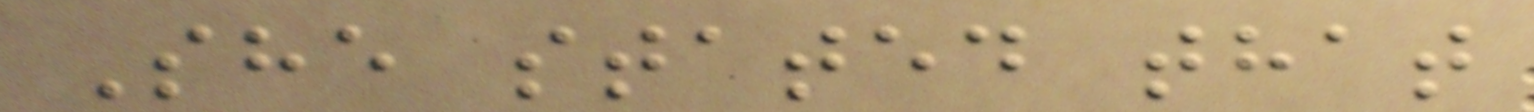She stated that
